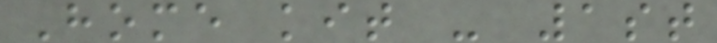Home kit - 1st
